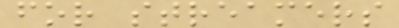for streamers
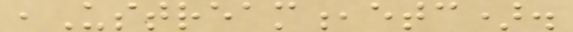,Ustream,etc).
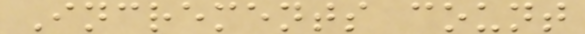Increments count
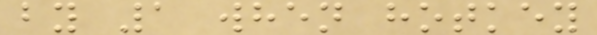by 1 when hotkey
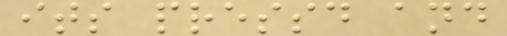its pressd and
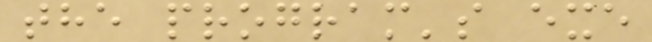the program's exe
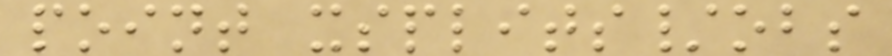point xsplits/obs
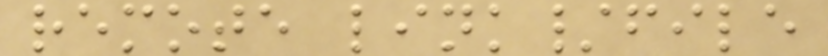remote link/file
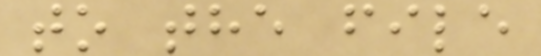to the file
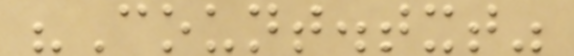"Count.txt"
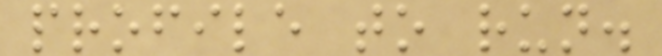profile to run.
